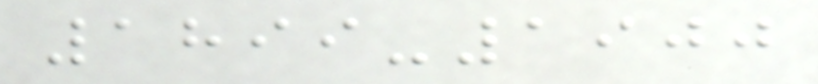1899-1900
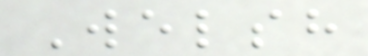Welsh
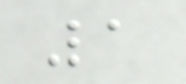1
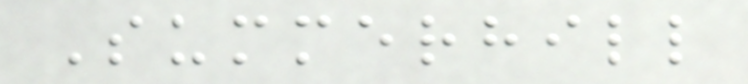Summerhill
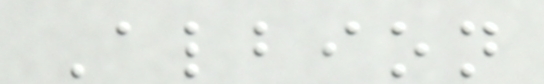Albion
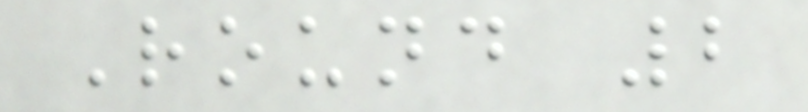Round 2
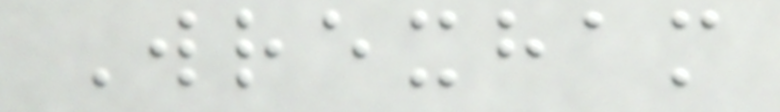Wrexham
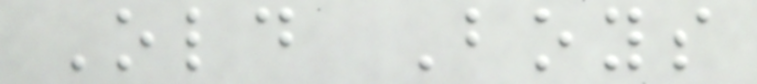Old Boys
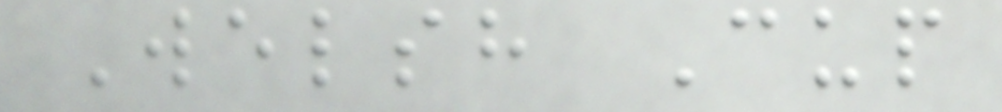Welsh Cup
